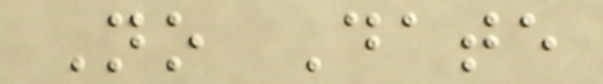No Date
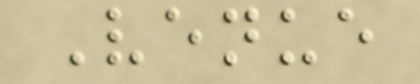Venue
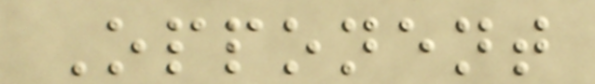Opponent
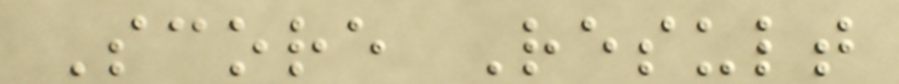Score Result
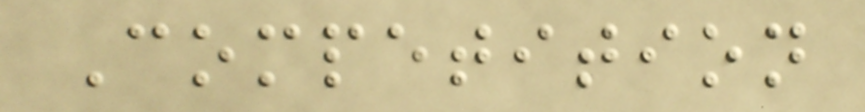Competition
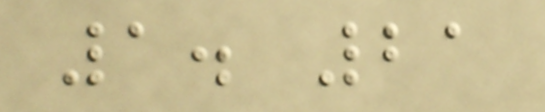1. 21
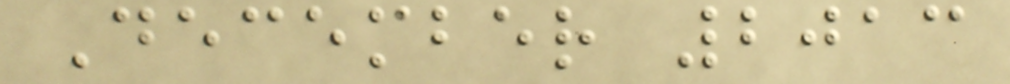December 2013
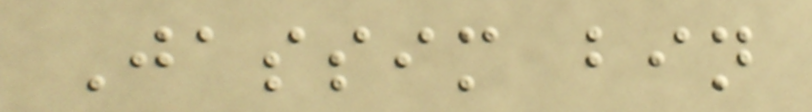Jassim bin
